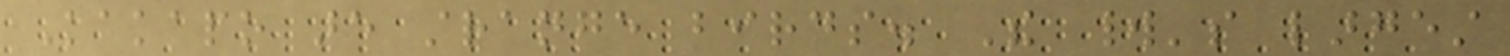Kakapo are strange birds. The world's largest
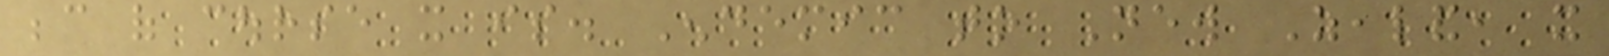because of course it is. Endemic to New Zealand, it
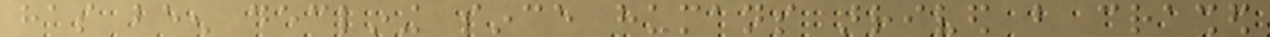has been declining since humans arrived but crashed
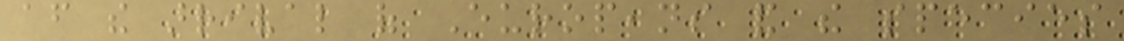after the arrival of Europeans and the species
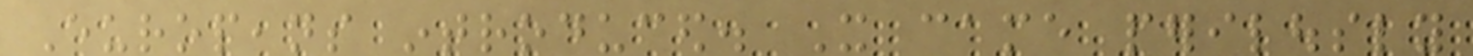Europeans introduced. It came perilously
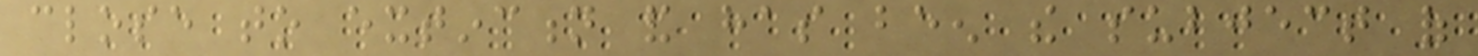close to extinction and has been the subject of
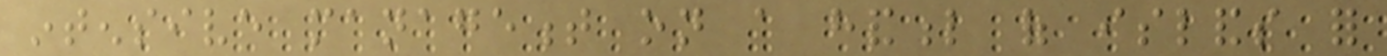intensive management on a handful of islands for
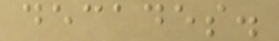decades.
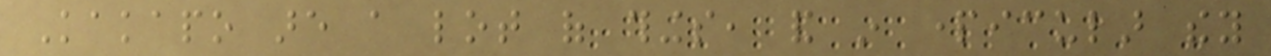Kakapo are a lot of things, and in particular they
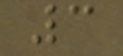3
